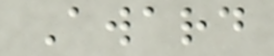Award
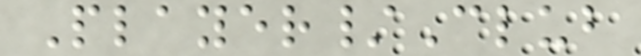Player/Club
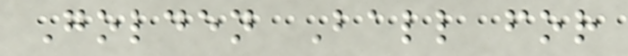Golden Ball for
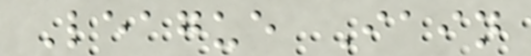League Iain
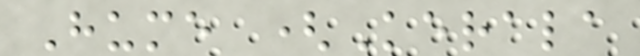Hume (Kerala
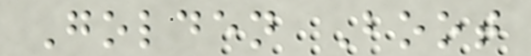Golden Boot
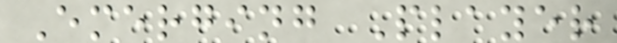Emerging Player
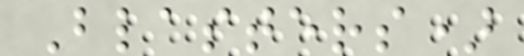Blasters)
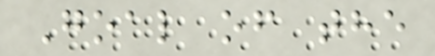Goal of the
